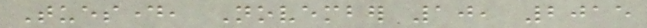Tuesday, November 10, 2015
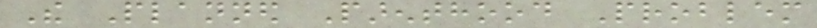The Planned Parenthood Problem
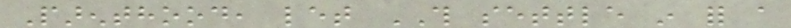Parenthood, let THIS settle in for a
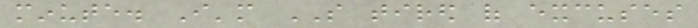minute. I'm SO tired of excuses
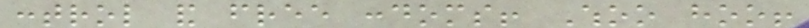control and free condoms! Whoo hoo!
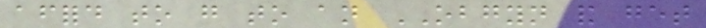afford to go to an OBGYN and get
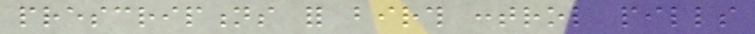prescriptions for birth control pills
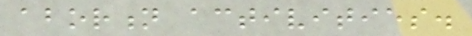abortion activities.
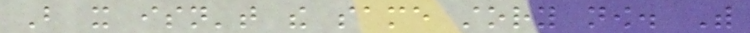But it isn't the same story now. With
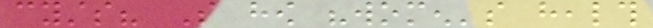cysts? So how "women's health
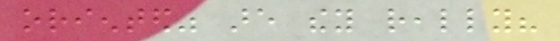oriented" are they really?
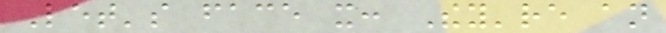Let's face it: They're an
